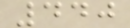440
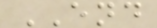END
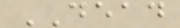DEAD
